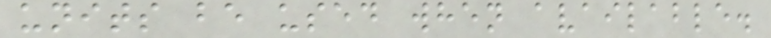units be used when available.
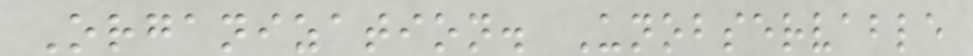Organization. Unobservable
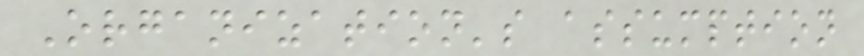Organization's assumption
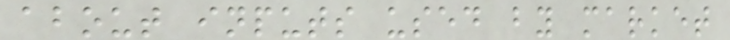about inputs used by market
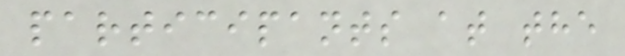participants at the
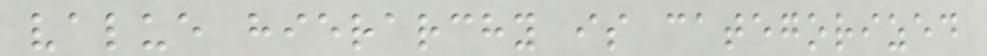value hierarchy is categorized
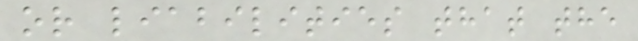or liabilities that the
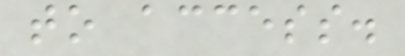to access.
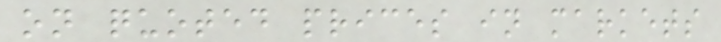on quoted prices in markets
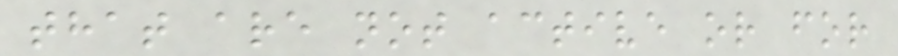that are not active or for
